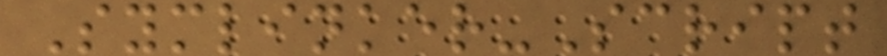Symlinker-Script
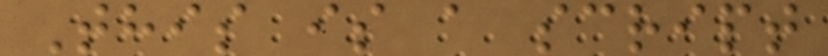This is a script
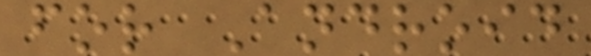for Android
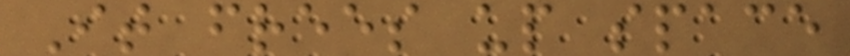It frees up space
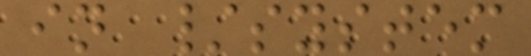in /system
